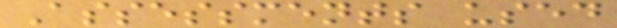Assessments used
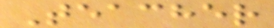Teacher
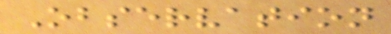Observation
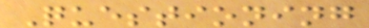Questioning
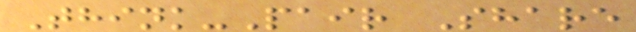Think-Pair Share
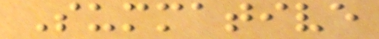Summative
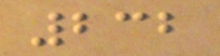232
